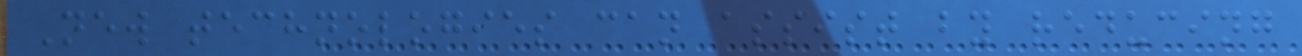New technologies can assist by reducing
